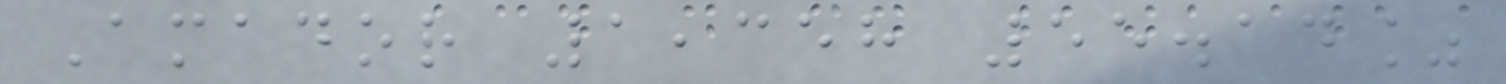Amador 1,358 55.14%
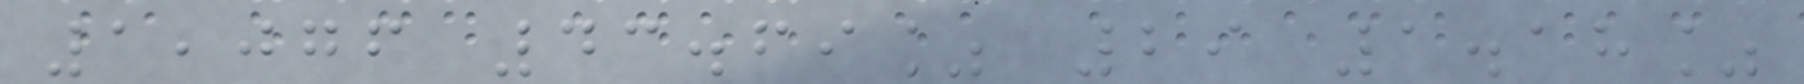1,076 43.69% 29 1.18%
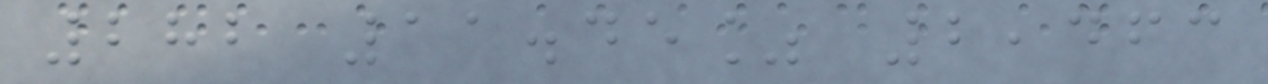282 11.45% 2,463
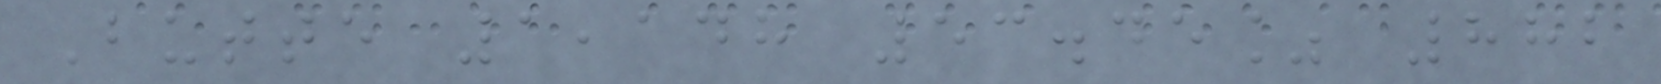Butte 1,148 53.45% 882
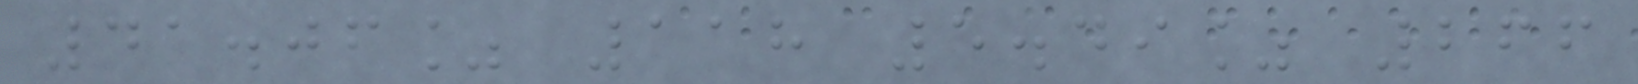41.06% 118 5.49% 266
